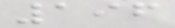196
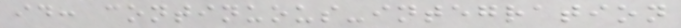id: continuous-integration
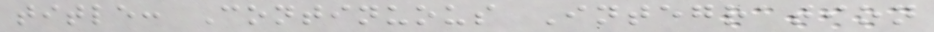title: Continuous Integration
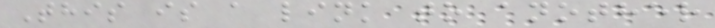This is a link to another
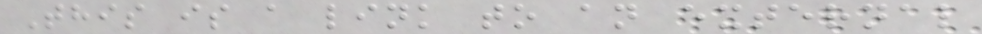This is a link to an external
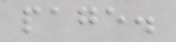page.
